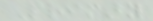Primary
